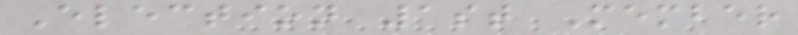Election 1st Member
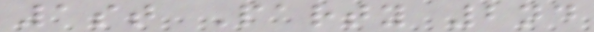1st Party 2nd
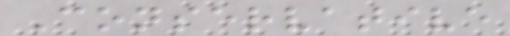Conservative
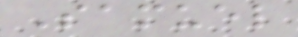Samuel
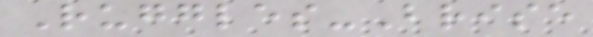Ruggles-Brise
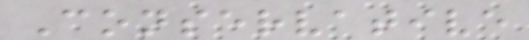Conservative
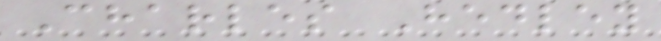Charles Hedley
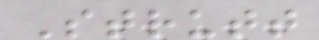Strutt
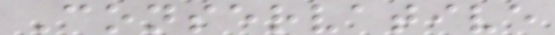Conservative
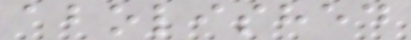abolished
